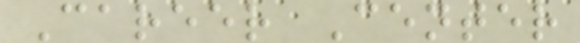Career Center
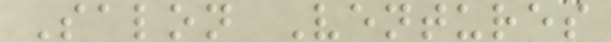Salon Ventures
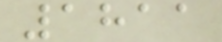1811
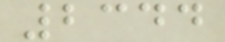2344
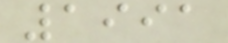1991
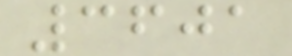3601
